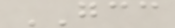GCC
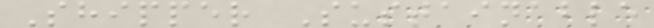Shipper Sustainable
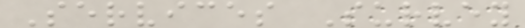Services Survey
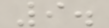9.
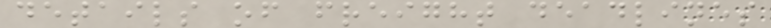details of freight deadlines
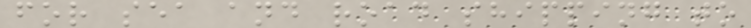for sea and road shipping to
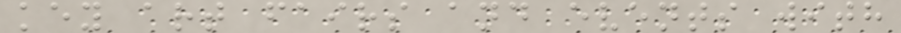key art fairs and events with
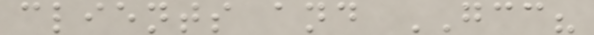clients and GCC?
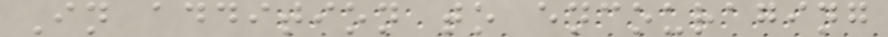In addition to encouraging
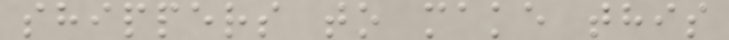shippers to make this
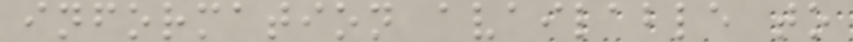information available to
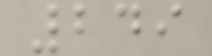249
